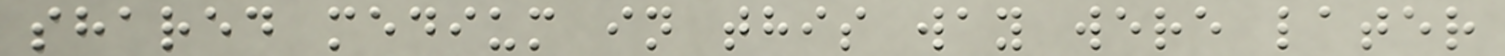shared medium in this way were later
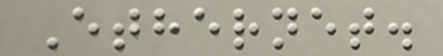Ethernet.
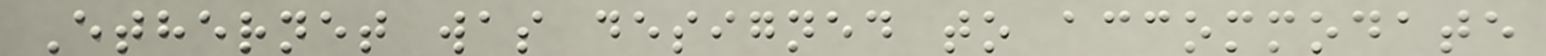Ethernet was designed to accommodate
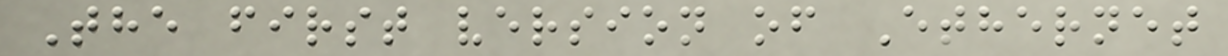The first version of Ethernet
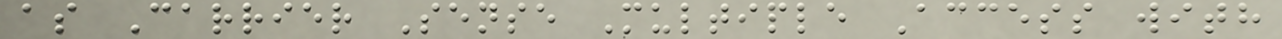as Carrier Sense Multiple Access with
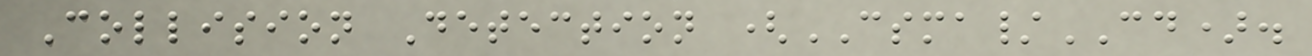Collision Detection (CSMA/CD).
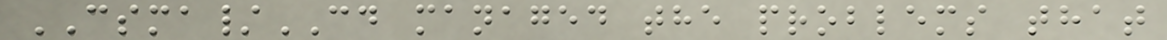CSMA/CD managed the problems that
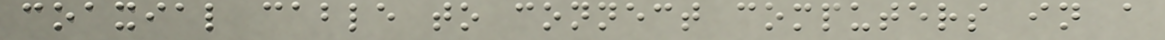coaxial cable to connect computers in a
